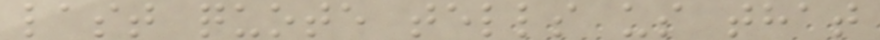last quote tells us that
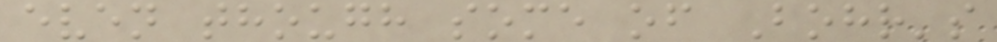even though some of Bohr's
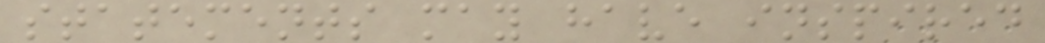statements may have inspired
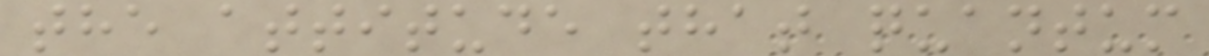the attitude that quantum
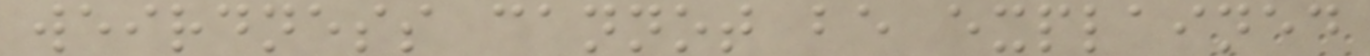weirdness cannot be explained
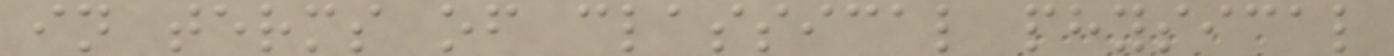in terms of classical physical
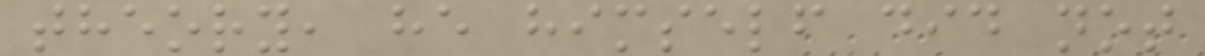theory, he himself did not
